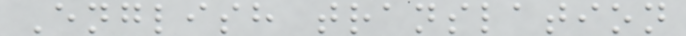English translation
